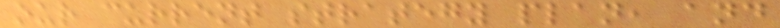our current strategy plan, and
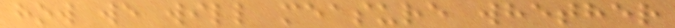how we will measure whether
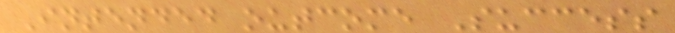Intended outcome Success
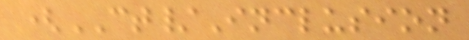(CT/Inclusion
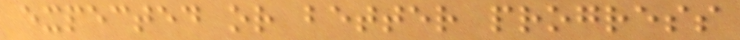expected or better progress
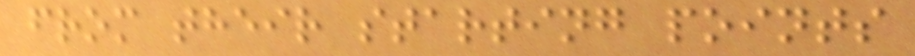from their starting points
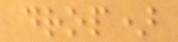drop)
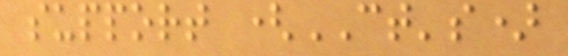support (CT's)
